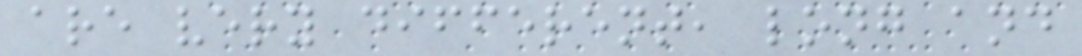are very different, long and
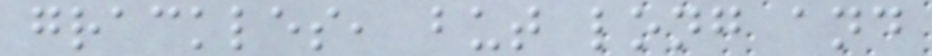grackles, but long and
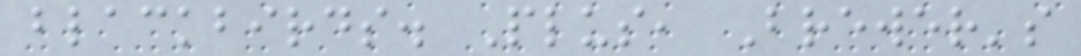blackbirds. Plus, Brewer's
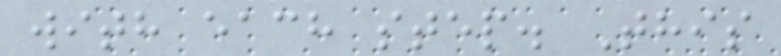with each step. This
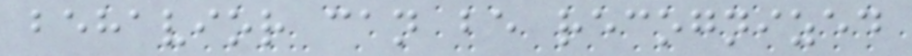behavior can be recognized
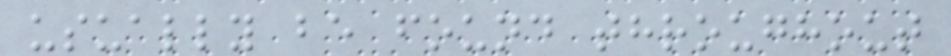usually be found throughout
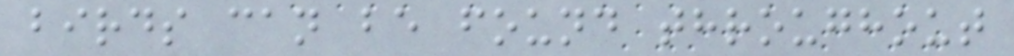birds can be found throughout
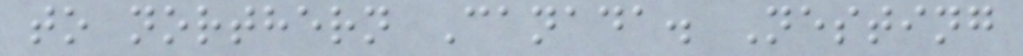to northern Canada. Nesting
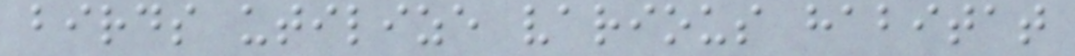birds utilize various habitat
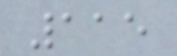115
